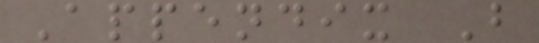Appendix B
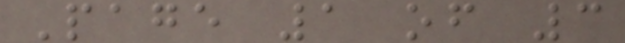Page 1 of 3
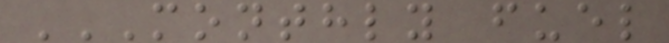MONTHLY FUEL
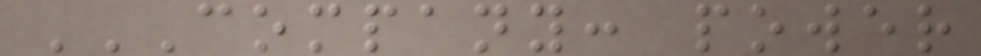COMPANY: POWER
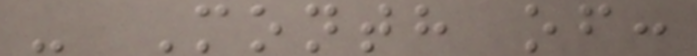- Month of:
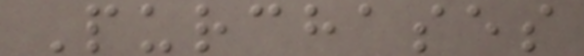Purchases
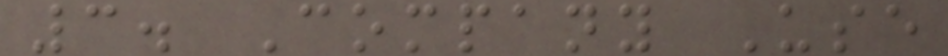3. Company Use
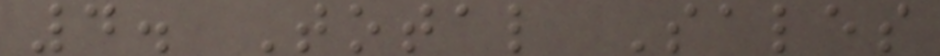4. Total Sales
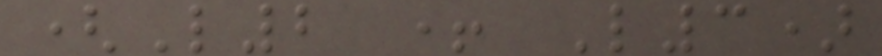(L2 + L3)
